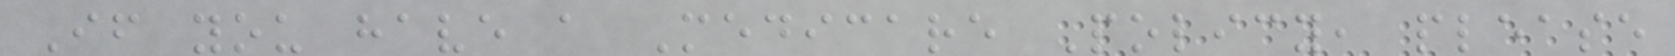If you have a Medicare Policy, please
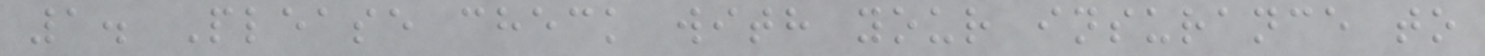1. Please check with your insurance to
